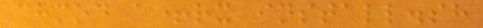chmod a+rx install.sh
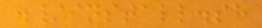./install.sh
